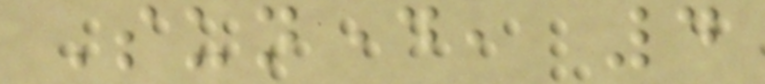Sunday, 4
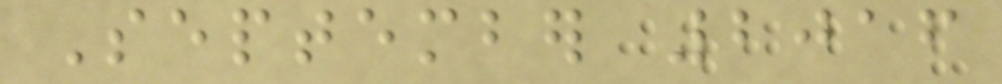September 2016
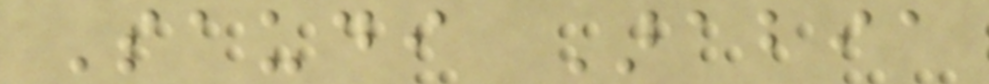Saudi Arabia
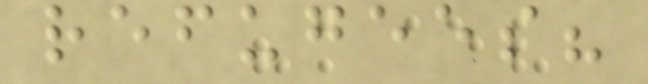refugees?
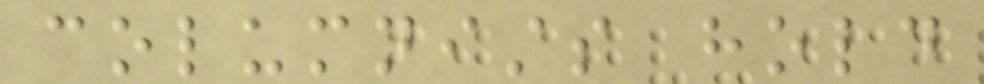columnists hold
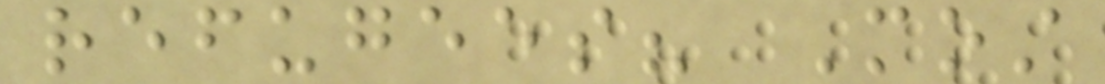refugees? Most
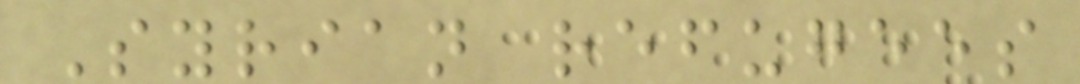Syrian refugees
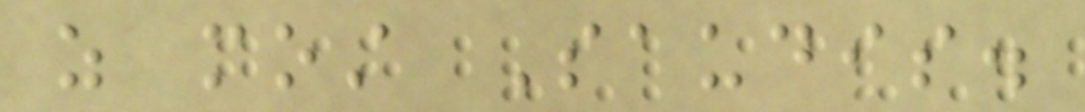as most Saudis.
